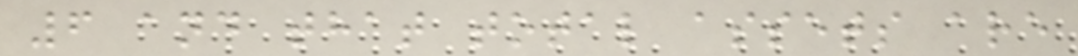6 and that total assets are
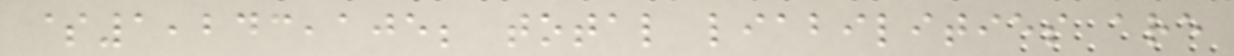$1,243,105; total liabilities are
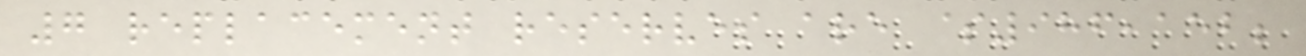7 replacement reserves are $986,152;
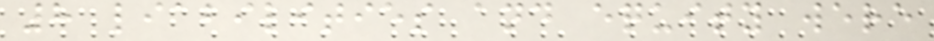8 liabilities and equity were
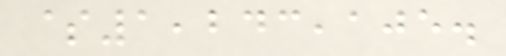$1,243,105.
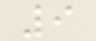9
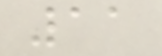11
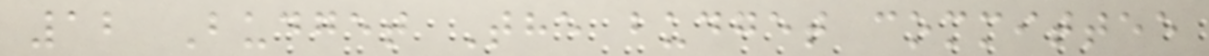12 Budget The budget committee
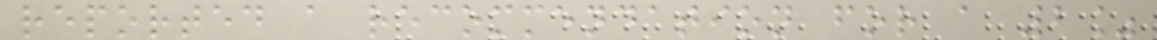reported a recommendation for a 2%
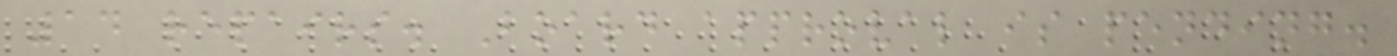14 repairs. Board approval is pending.
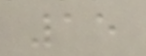15
